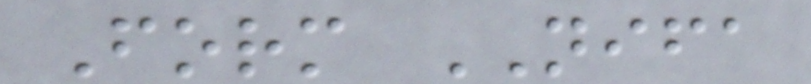Form NIFA
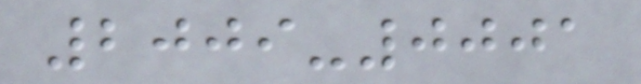2009-0001
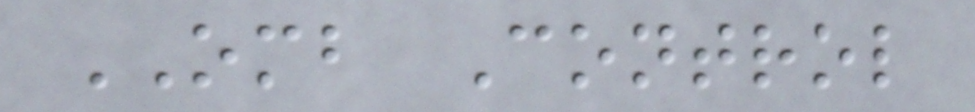OMB Control
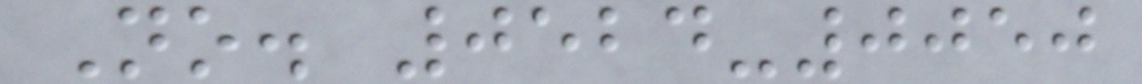No. 0524-0050
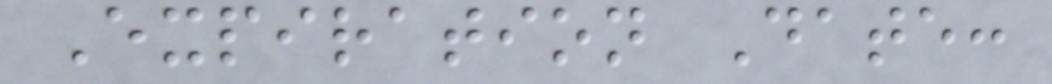Expiration Date:
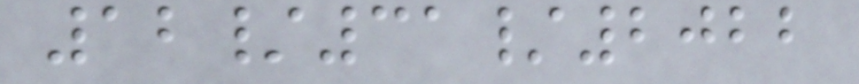12/31/2022
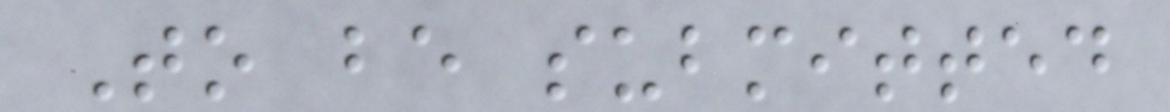To be submitted
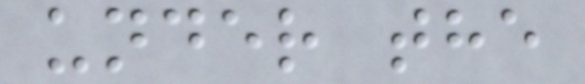under the
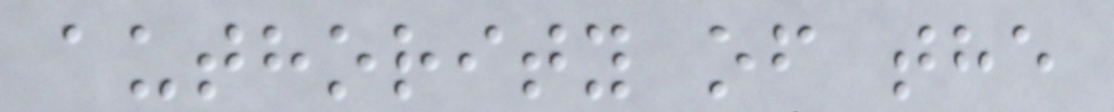authority of the
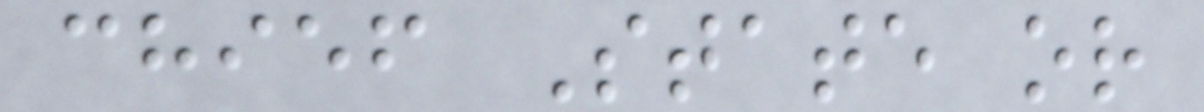chief State or
